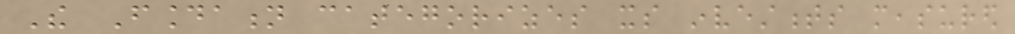The Foundation categorizes its investments measured
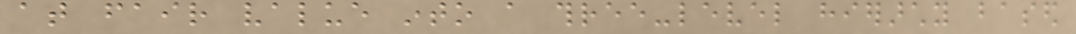at fair value into a three-level hierarchy based
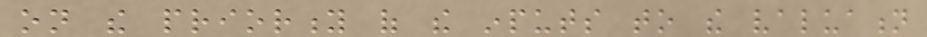on the priority of the inputs to the valuation
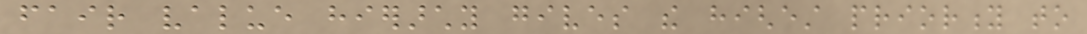fair value hierarchy gives the highest priority to
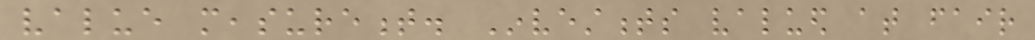value measurement. Investments valued at fair
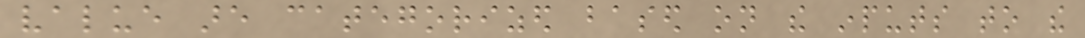value are categorized based on the inputs to the
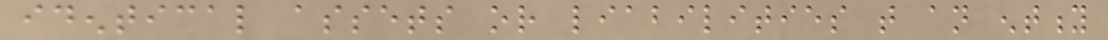identical assets or liabilities that an entity
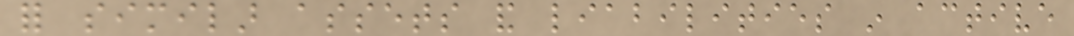for similar assets and liabilities in active
